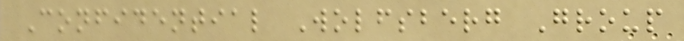Confidential Wolfsberg Group
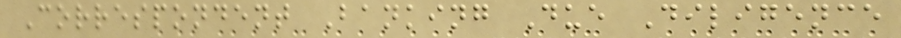Correspondent Banking Due Diligence
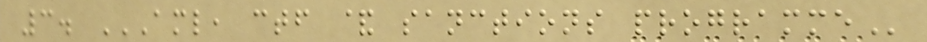3. AML, CTF & SANCTIONS PROGRAMME
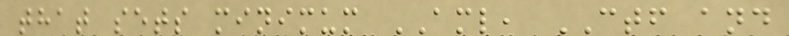that sets minimum AML, CTF and
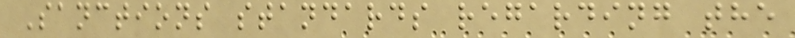Sanctions standards regarding the
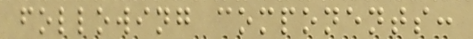following components:
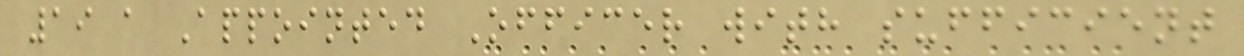19 a Appointed Officer with sufficient
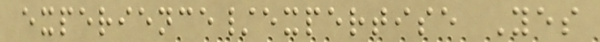experience/expertise Yes
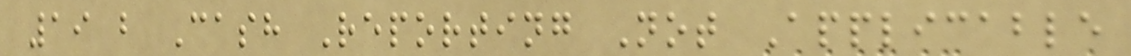19 b Cash Reporting Not Applicable
